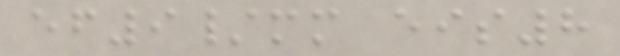ef9/mm eis8
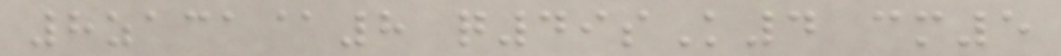8zaca@8 q49sK4 cm5
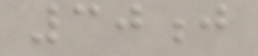30j
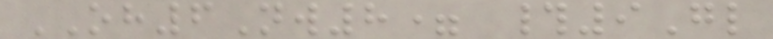OH6Nw8= #9Gl
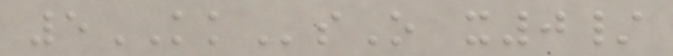5KKsO x0/
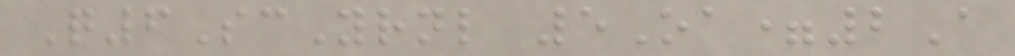Q6ScYrnl 5Oa=2A
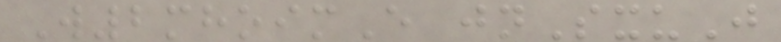W2mhoimE jnSxuJ
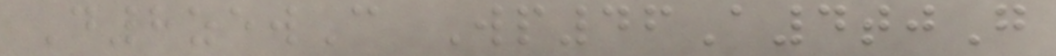D8zewC Wp46A4tjG
